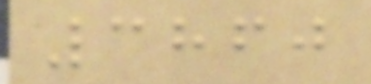3860
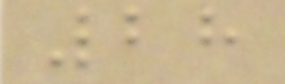28
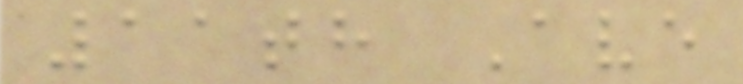11th Ave
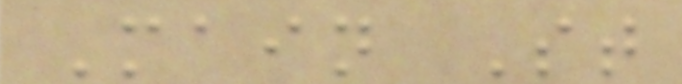Main St
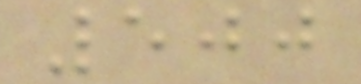500
